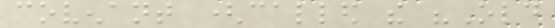covenant (called the "Old
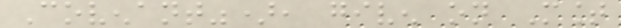Covenant"), given on Mount
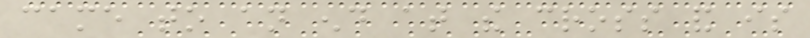came to an end at the cross and is
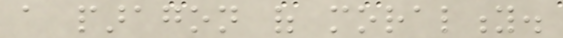a paragon of morality.
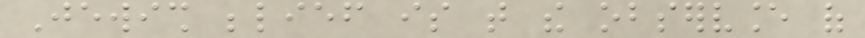Jewish belief is that the observance of
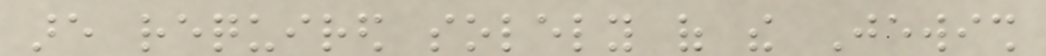are required solely of the Jewish
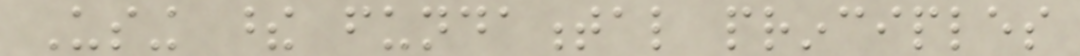Using these fundamental principles
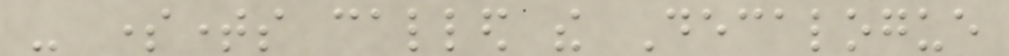- sometimes called the Decalogue
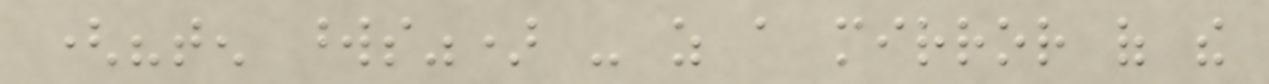("ten words") - as a mirror of the
